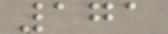171
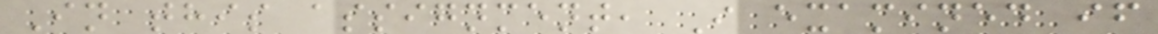In this assignment, I examined if
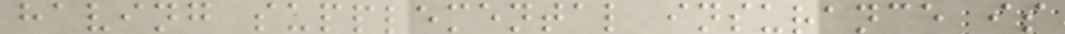having supplemental insurance is
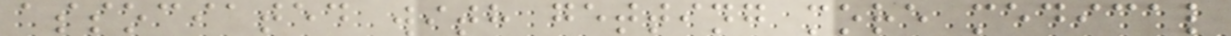associated with getting more medical
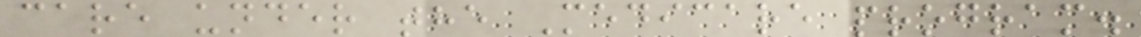care under the Medicare program.
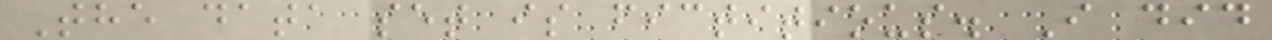The data set is fictitious. I did
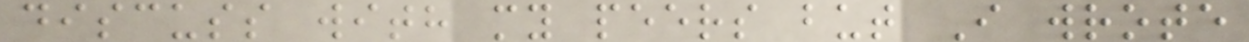discuss with my peers but I wrote
